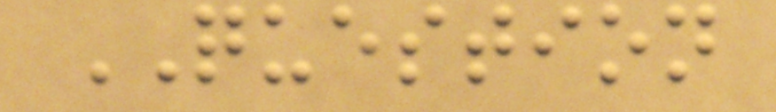QUESTION
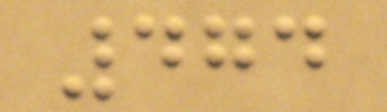474
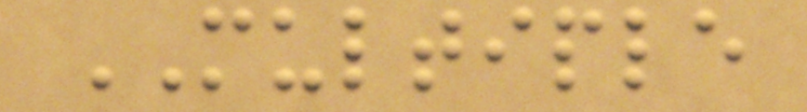MULTIPLE
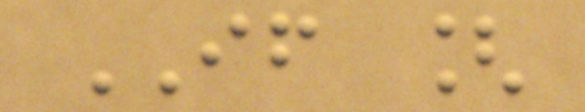IF [
